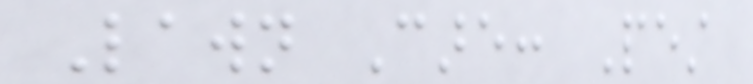Lawn Care: Pest
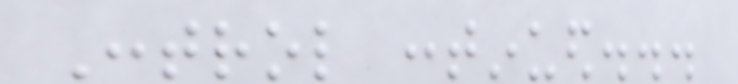Control continued...
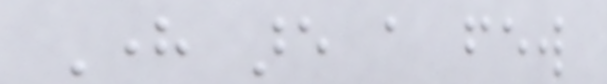Here are a few
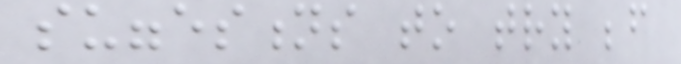suggestions to try before
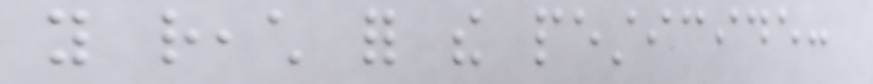you reach for the pesticide:
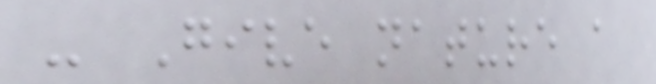- Give nature a
